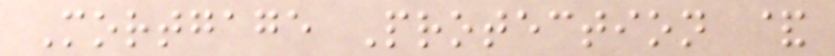Mortgage Protection &
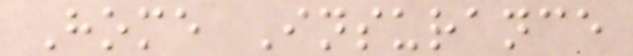Home Insurance
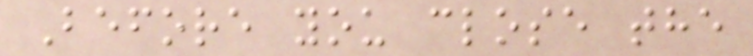Before you close the
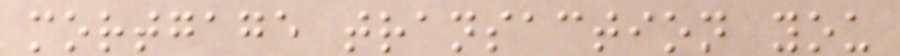mortgage transaction you
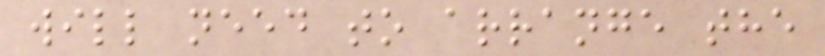will need to arrange the
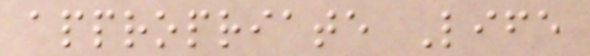appropriate Life
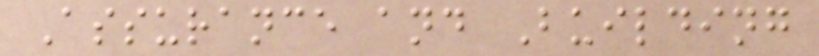Assurance and Building
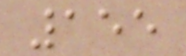155
